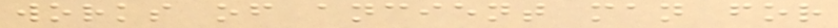works of ancient man for
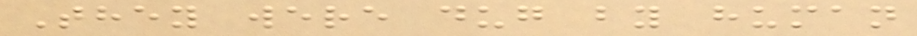They were dug by human
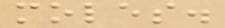moles.
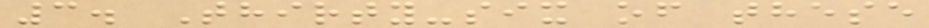3. Thirty-six of these
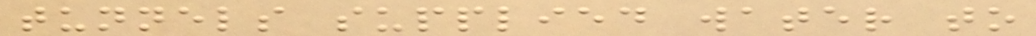tunnels supplied water to
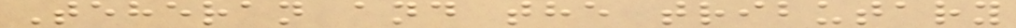Teheran and the tributary
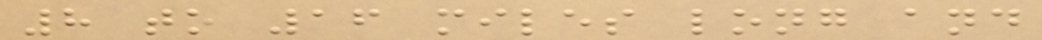8 to 16 miles long and
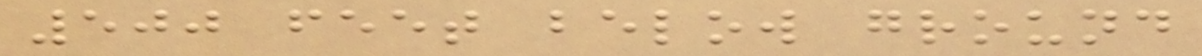500 feet below ground
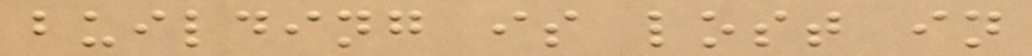building is lost in
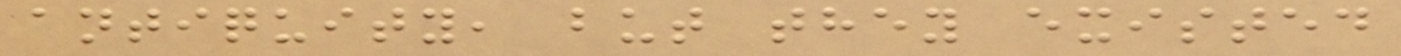antiquity, but they existed
